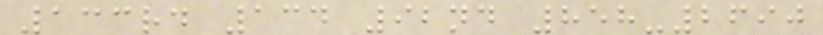133rd 134 92nd 858-2690
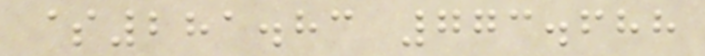$281.83 773.688
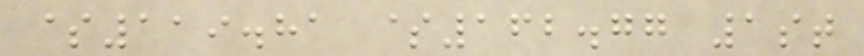$119.81 $162.77 1st
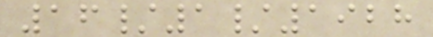16/1/1928
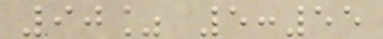90% 5:55
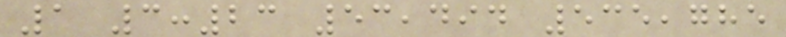1 3:23 53,494 535,785
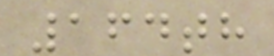164th
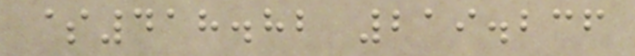$418.82 219.236
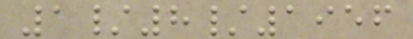1/8/1956
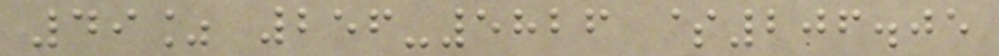49% 256-5826 $206.05
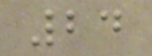24
